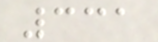331
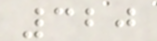320
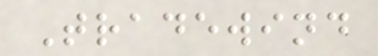Tradewind
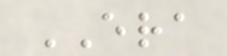ERA
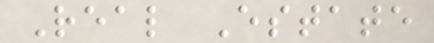Real Estate
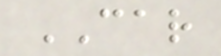CAR
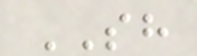SH
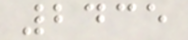2435
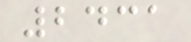2431
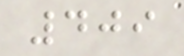409
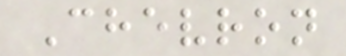Chevron
